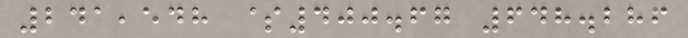241,548 $400.67 648.286
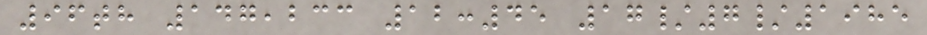96th 147,233 12:45 17/7/1985
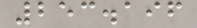253.196
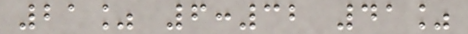21% 6:32 41%
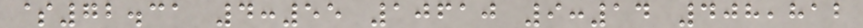$72.31 4:55 10610 9:14 408,812
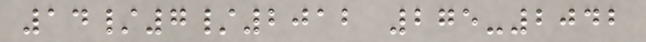14/7/2012 275-2042
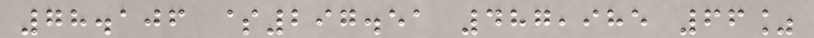78.106 $297.51 487,985 66%
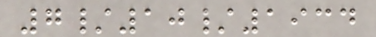7/10/1934
